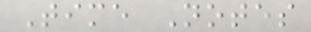Time Notes
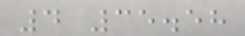4 35.58
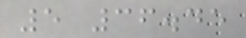5 36.45
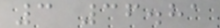3 36.81
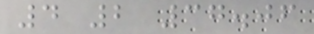4 2 37.06
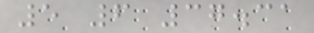5 6 37.31
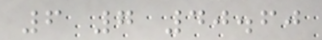6 7 40.60
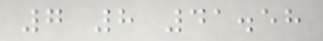7 8 41.58
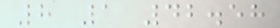8 1 42.58
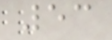53
